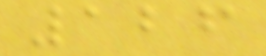126
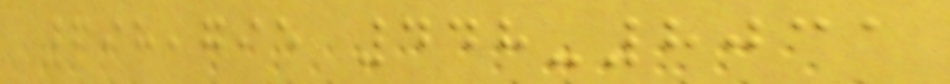698,795 448-8031
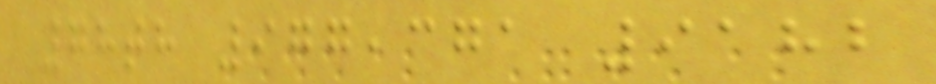78th 977,371 9182
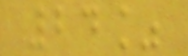24%
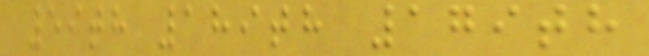59th 189th 179th
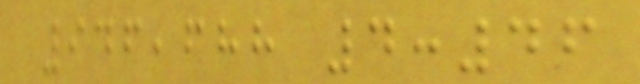946,688 4:46
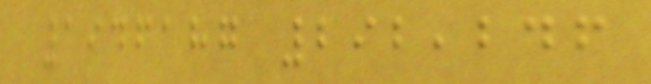1946187 292,246
